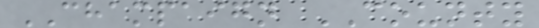CHAMPAIGN COUNTY
